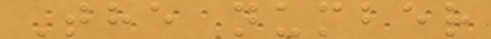The number
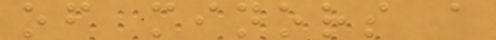of minors a
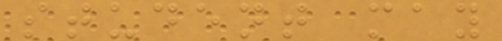student may
